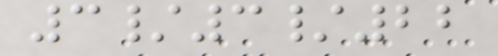3/3/22
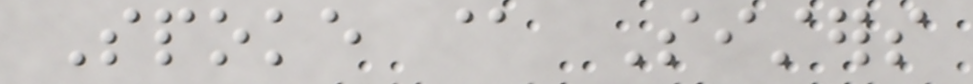Spoke @ Sisters
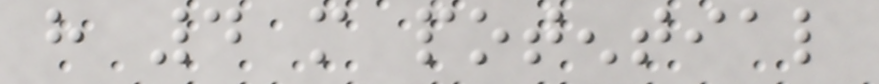have 4 more potential
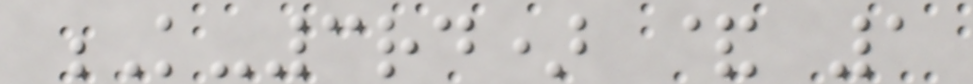K-3rd) & 1
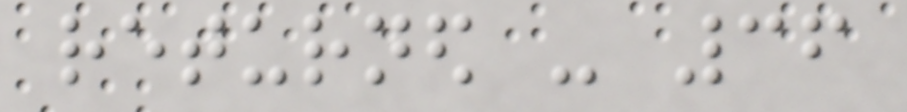returned - 36
